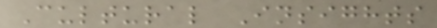Cultural Insights
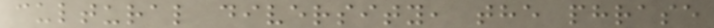cultural diversity, the phrase
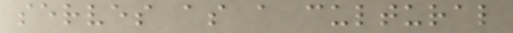serves as a cultural
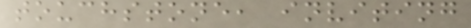touchstone, inviting
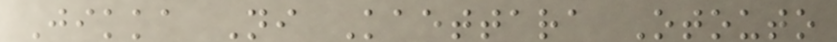Jikka Ni Kaettara Otouto
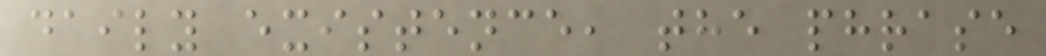daily existence, the phrase
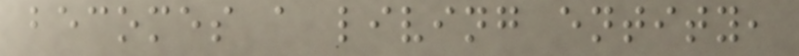becomes a living entity,
